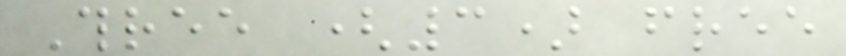Three (3) free
